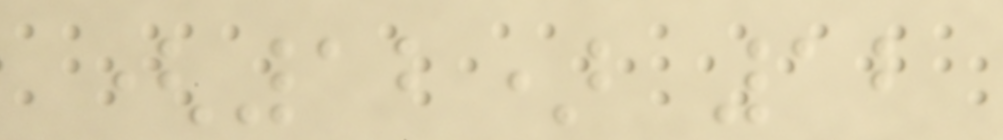(12) 12
